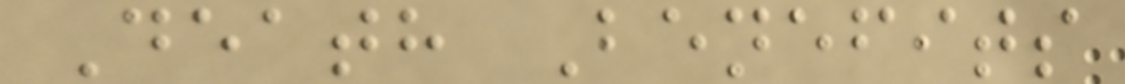Death Benefits
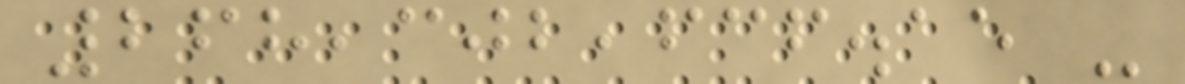268,302,636.15 -
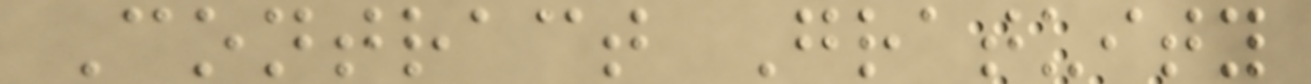Contract Gratuity
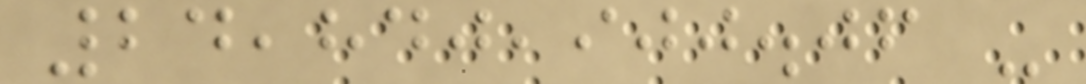24,840,900.06 -
